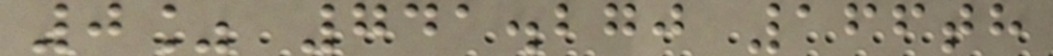0% 741.270 166th
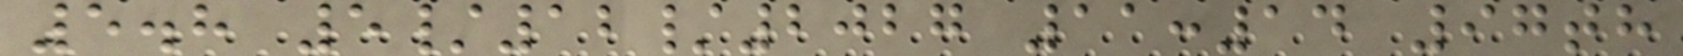5.8 5/12/2027 11:14 97th
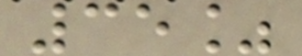35%
